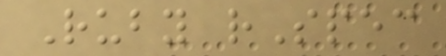Ruby rSpec
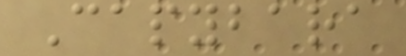Capybara
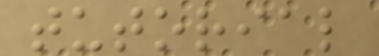tutorial
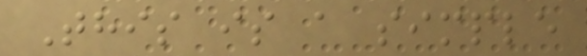This is a simple
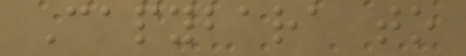Capybara to
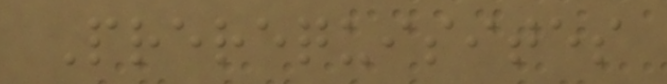Prerequisites
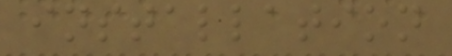installation
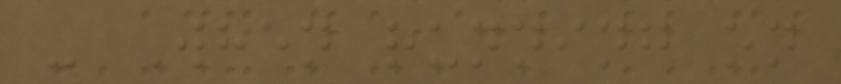- When running on
